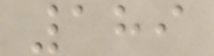189
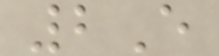2E
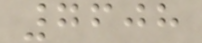7608
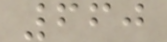660
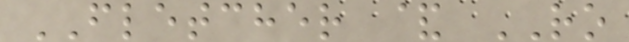FLETCHER & RO
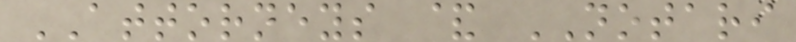ATTORNEYS & NOTARI
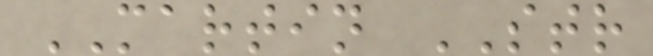MARTIN STR
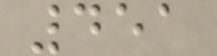451
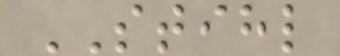STIHL
